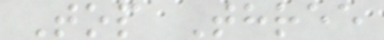Top Three
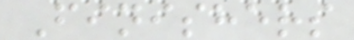Finishers
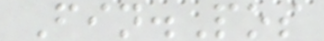Fin.Pos
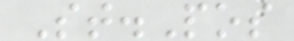St.Pos
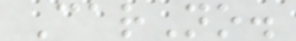CarNo.
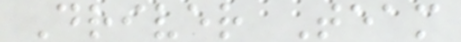Driver Team
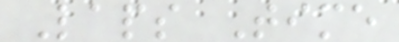Laps Time
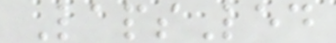LapsLed
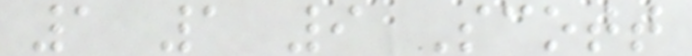1 1 9 Scott
